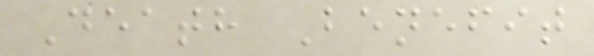Death Benefit
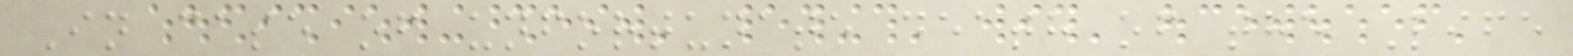In case of unfortunate death of the Life
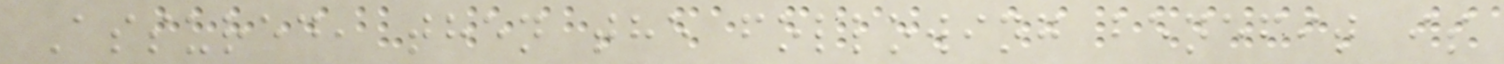Assured, then the following benefit is
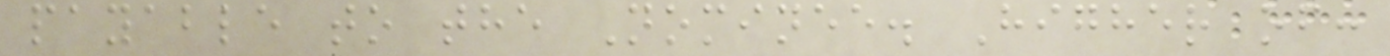payable to the Nominee. Higher of:
